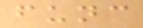func
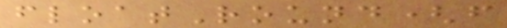floatRound(f
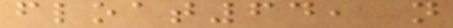float64, n
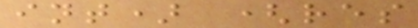int) (res
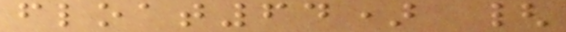float64) {
